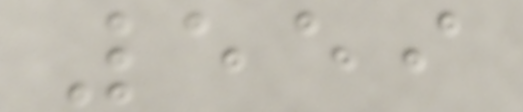559
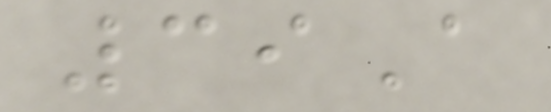39A
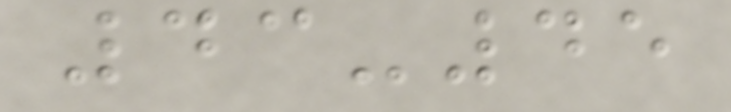43-45
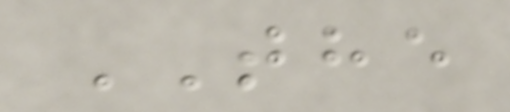THE
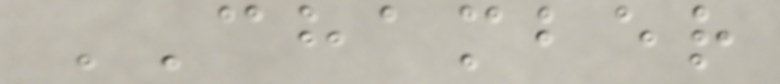CHAMBER
